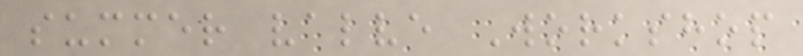summer valve Workshop
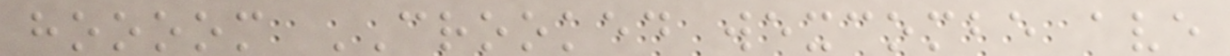hoooom CROOKED wexcombe ave
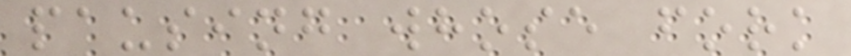pausing whose fork
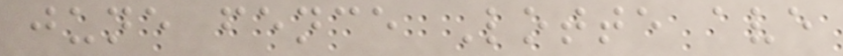june fence Lotte ave
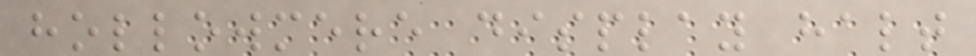hollowmere display halt
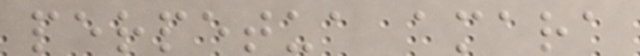perpetua amara
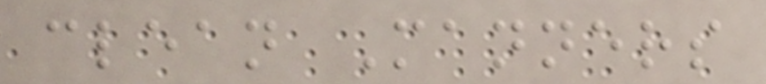clean Manners
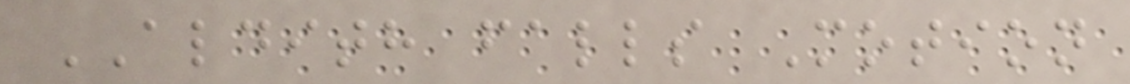ALDITH falls Motion
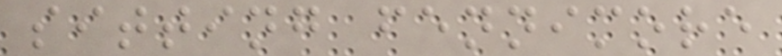sitting fennimore
